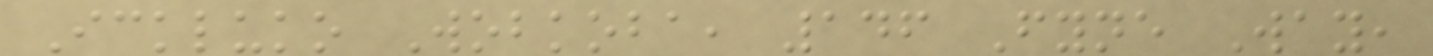Ickluko Wobkoba, 146 Fyne Way,
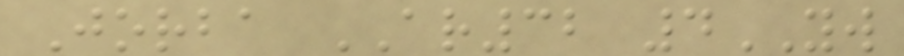Jorba AR32 4YW
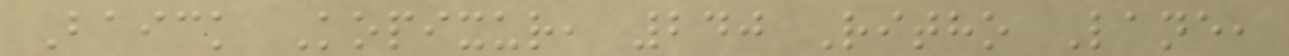Baick Kopixur, 240 Ritho Lane,
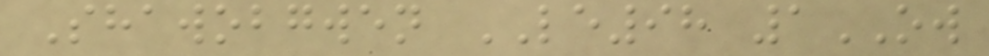Shawobgwen LE98 1OW
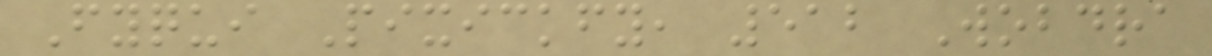Fyqui Pixickfy, 512 Wobdra
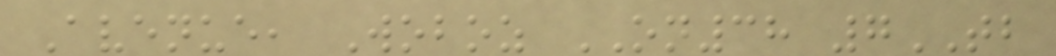Avenue, Woboz ON38 7TB
